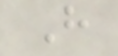H
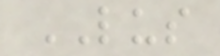LUS
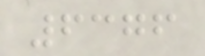6376
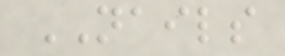NAILS
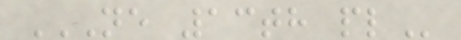NE 13TH PL
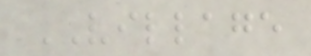VILLAGE
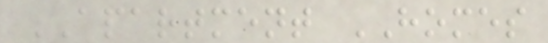APARTMENT HOMES
